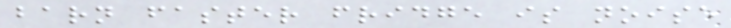barn faster fridge is noise
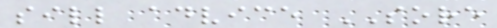sill advice SORE
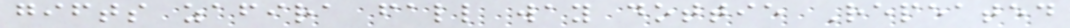gifts zafira fall way dottie Repeated
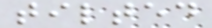tilted
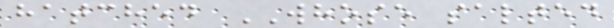hatched WHOSE salted
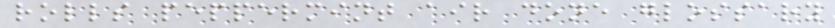rolls peppermint air done glossary
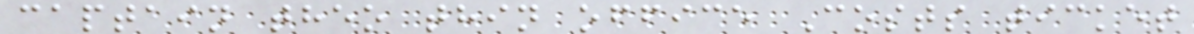captain theo thin office Costs ticket
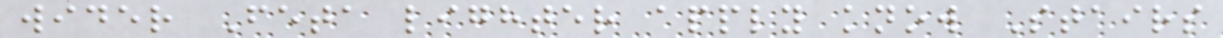wider Feta lighter apply know Stairs
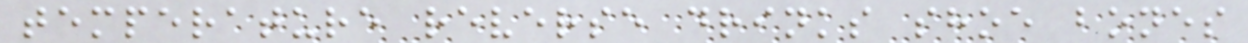temperature reverse drinks shoe bones
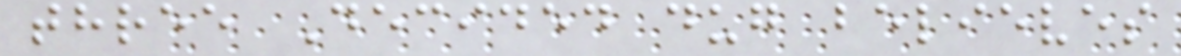three Decided dug believes
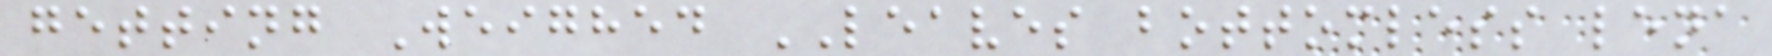getting Weighed LEAVES bottomless lena
